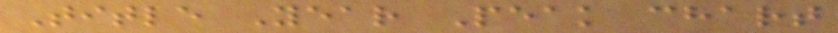Title Year Peak chart
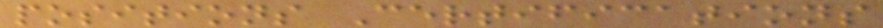positions Certifications
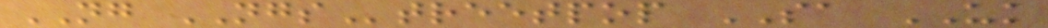NG NGStreetpop SA UK
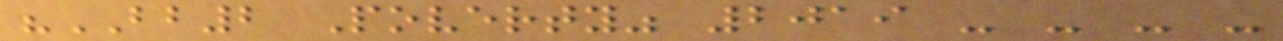"BB2 Poverty" 2019 - - - -
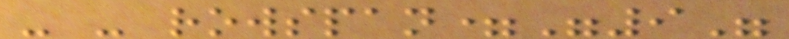- - rowspan="9"
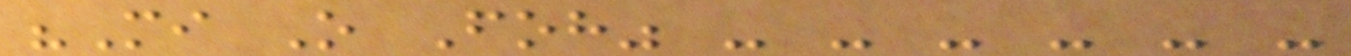"Mi O Foh" - - - - - -
